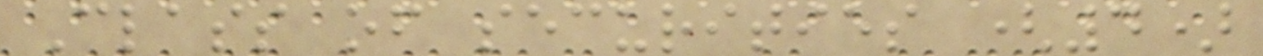Class of securities (4)
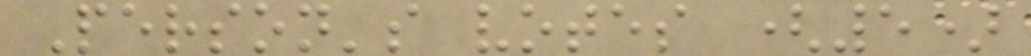Person's votes (5)
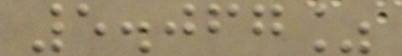5.067%
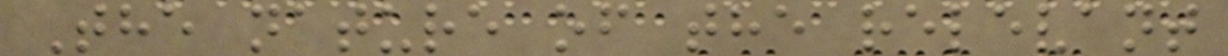The nature of the relevant
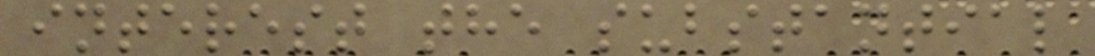interest the substantial
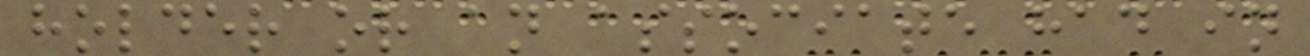holder or an associate had in
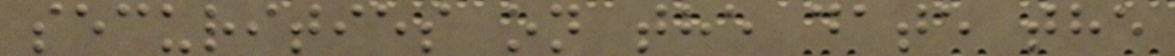securities on the date the
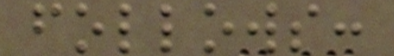follows:
